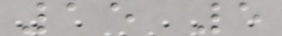15 5
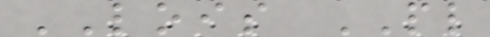LOIS PL
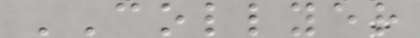COLLYER
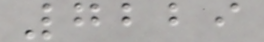7229
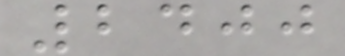2400
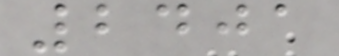2401
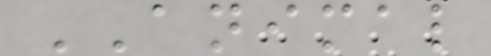ANIMAL
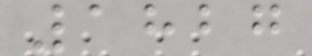1827
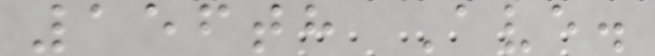156th Ave.
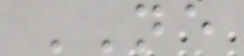NE
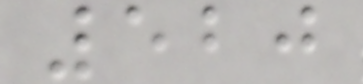520
